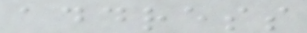address
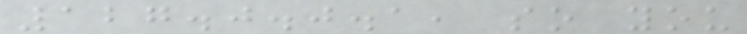127.0.0.1, so you
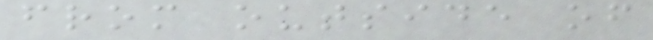from outside of
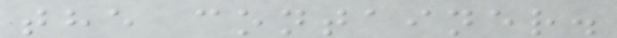the container.
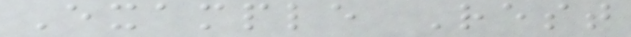Example Rest
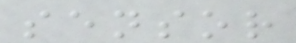sensor
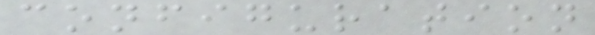configuration
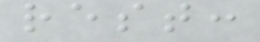rest:
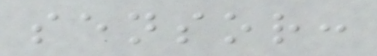sensor:
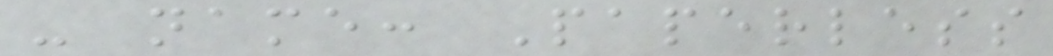- name: Paperless
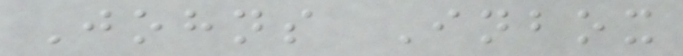Johns Inbox
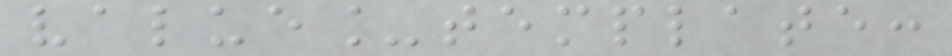value_template:
